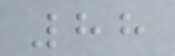88
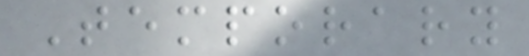Temporary
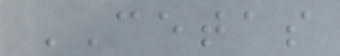CETAS
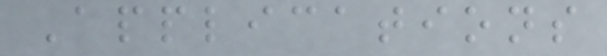Applications
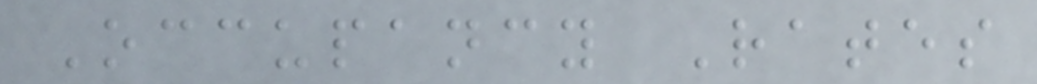Occupancy Rates
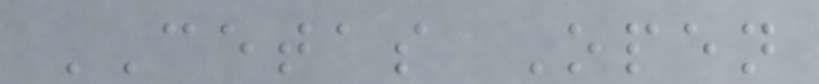CETAS Open
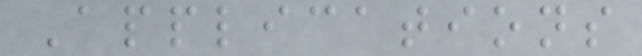Applications
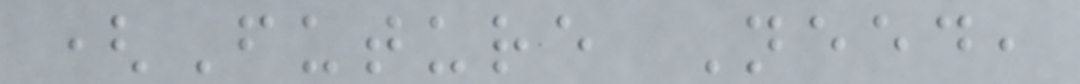(Future Need,
